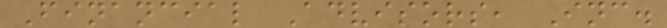Financial Advisors, Inc.
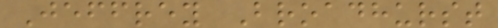Jeffrey Broadhurst
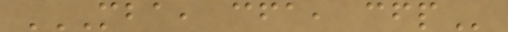MBA, CFA, CFP
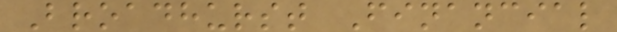Broadhurst Financial
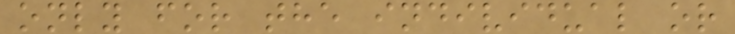only for the individual or
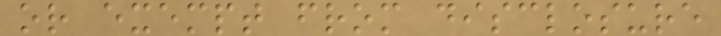or exempt from disclosure
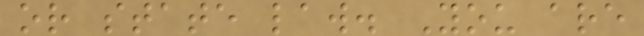or state law. You are
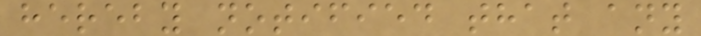hereby notified that any
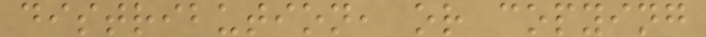distribution, or copying
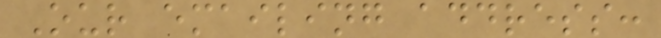Our emailing address:
